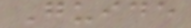Guide
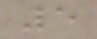5
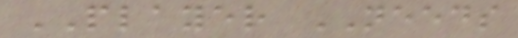PLAYER NEEDS
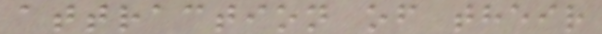attraction of their
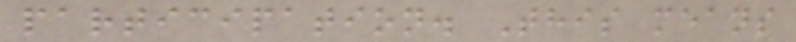participation. This means
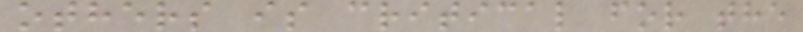others is critical for the
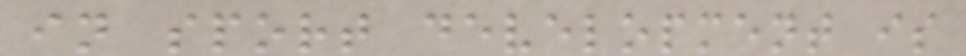in sport development is
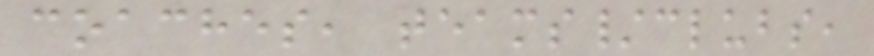coaches, teams/clubs,
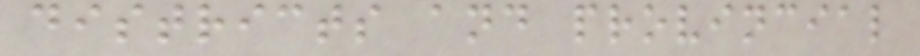districts and provincial
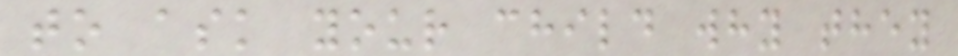to ask your child why they
